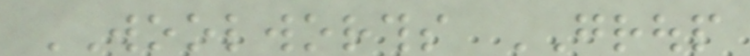WOOLWORTHS GROUP
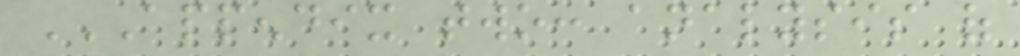APPENDIX TWO: ANALYSIS OF
